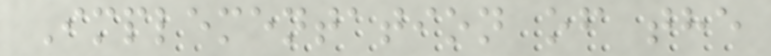Implementation of the
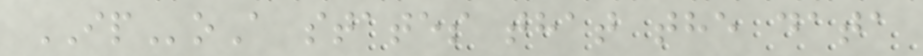IPoA states that the data
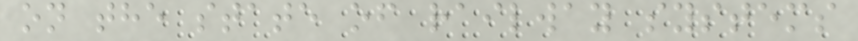on the state of railway systems
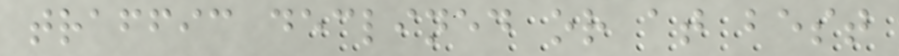traffic declined or at best
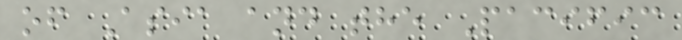of Asia and the Pacific
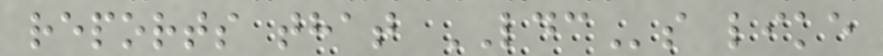reports that LDCs like
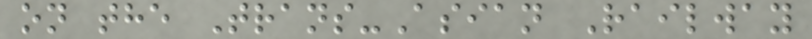on the Trans-Asian Railway
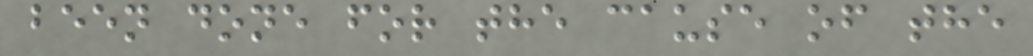been done for the cause of the
